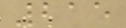215
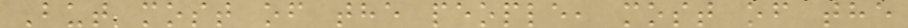But most of the people, most of the
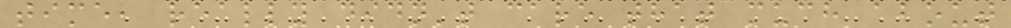time, really didn't care that much about
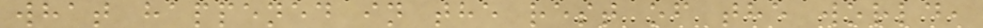what happened in the rest of the world,
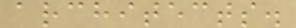architects.
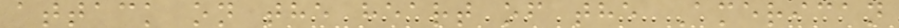attack on the heart of the American
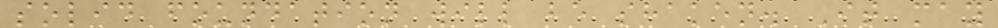solid foundation will be shaken. It may
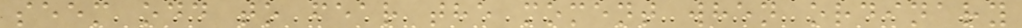seem odd to fear the moment when ordinary
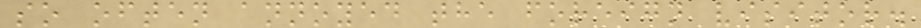so often annoyed the foreign visitor.
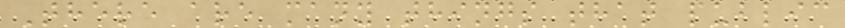There are many things that public
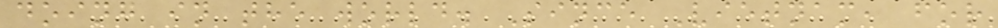doing in the world. Since Vietnam, for
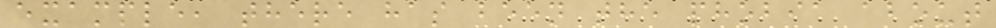example, there has been the phobia about
